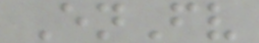EnFv
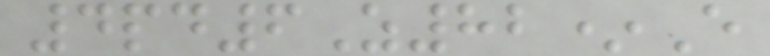4pd6Z82*E
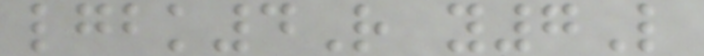lgbk4R y7L
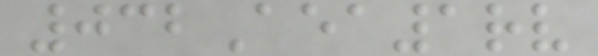032Aea1rv
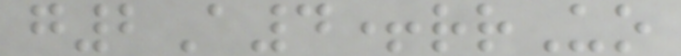g2A4+rrUo
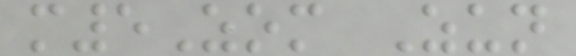m5Zom Zun
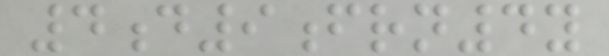4d9frn4y
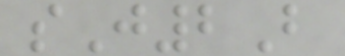sJ2B
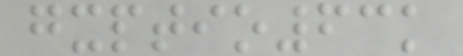gxptio63k
